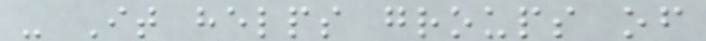- It helps groups of
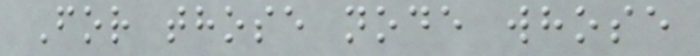For those node whose
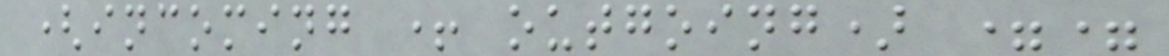(incoming + outgoing) ==
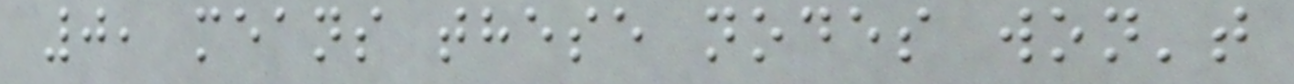0, means these nodes won't
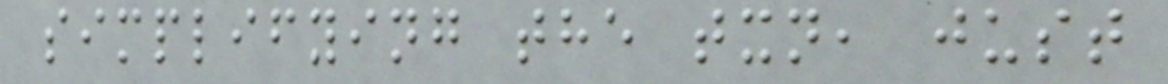simplifying the txn, just
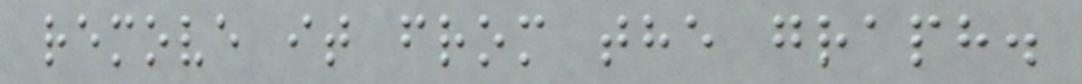remove it from the graph.
